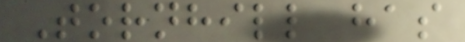Tornhill has
